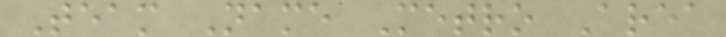Team Name Metro Area
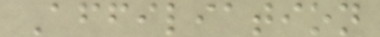Affiliation
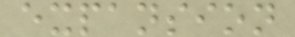expansion
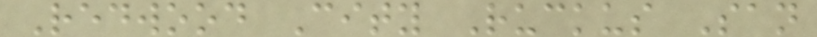Redwood City Ruckus San
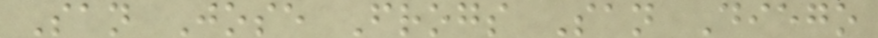San Jose Frogs San Diego
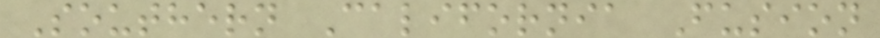Southern California Fusion
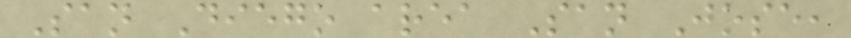San Diego area San Jose,
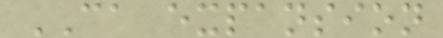CA expansion
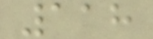118
